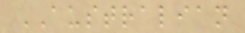AUSTRALIAN
